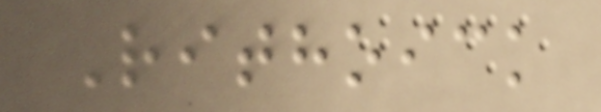Rithoick
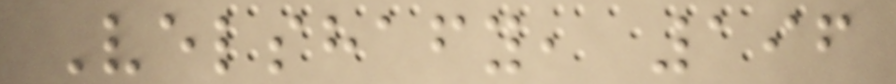Velshafy, 196
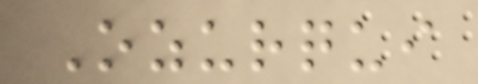Ozurqui
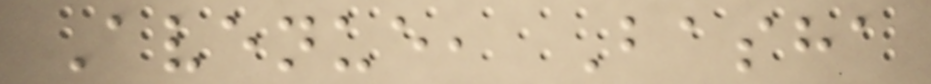Avenue, Basha
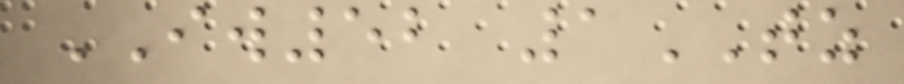IW52 1TZ
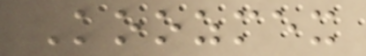Koozmex
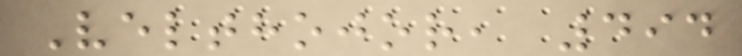Velthojor, 494
